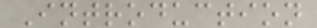Introduction
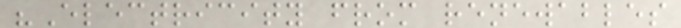"Electricity from renewables
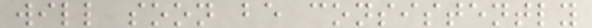will soon be consistently
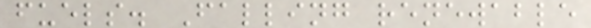fuels. Falling renewable
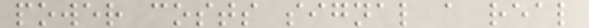power costs signal a real
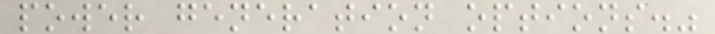power generation options."
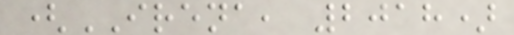(IRENA, 2018)
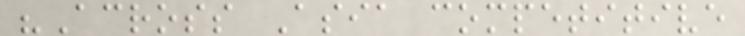"Across Asia competitive
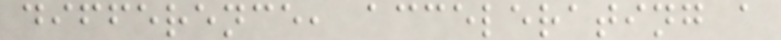difference, accelerating a
